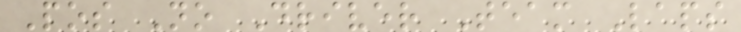Pos No Driver Team Laps
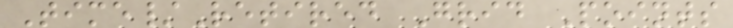Time/Retired Grid Points
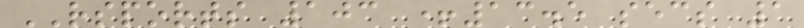RSPORTS 103 +13.5 secs 1
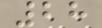28
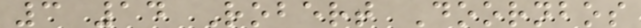3 14 Robert Doornbos
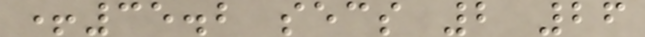+35.2 secs 2 26
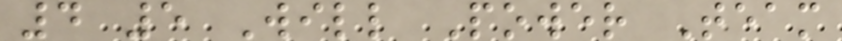4 5 Will Power Team
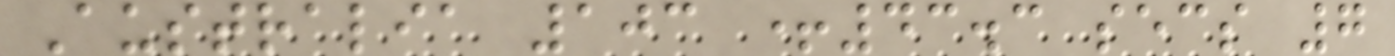Australia 103 +43.3 secs 7
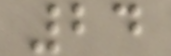24
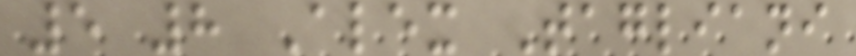5 8 Alex Tagliani
